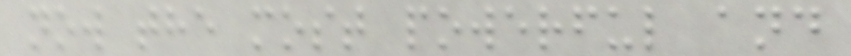now the most powerful and
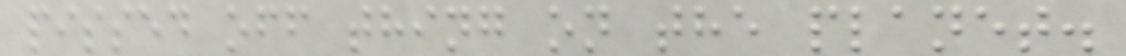pissed off thing on the planet.
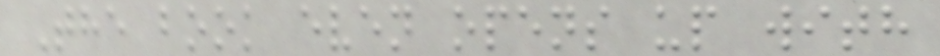The book even opens up with
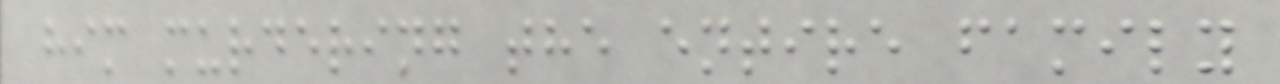him murdering the entire family
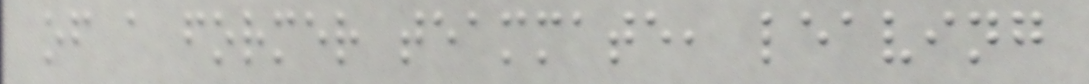of a former teammate, leaving
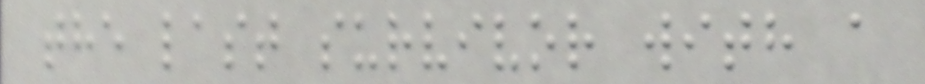the last survivor with a
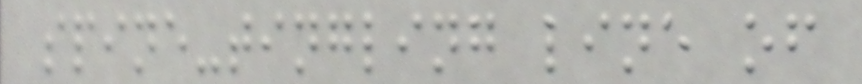spine-tingling line of
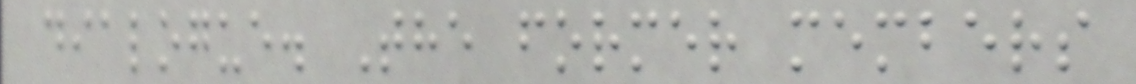dialogue. The former members
